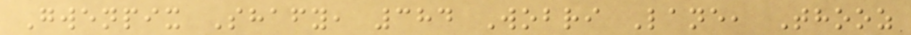Gwenpix Shafy, 384 Wobri Lane, Thooz
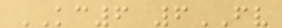KC6 6FV
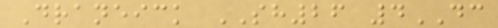Draneick SH26 4DC
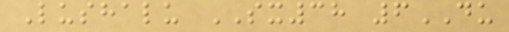Lushalu SX38 6DU
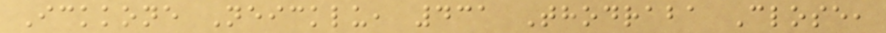Ickkone Neicklu, 431 Thodraba Close,
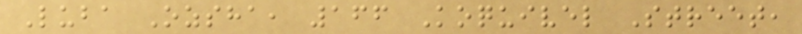Luba Ozsha, 166 Koquivel Street,
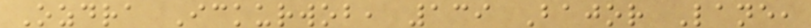Ozdra Ickurwob, 139 Bajor Lane,
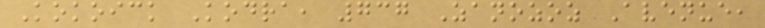Kokoick Kodra, 737 Zanozoz Avenue,
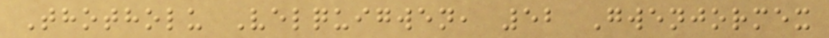Thotholu Velquigwen, 52 Gwenjormex
